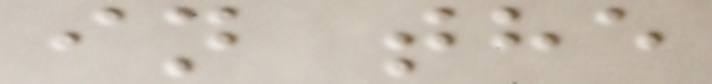in the
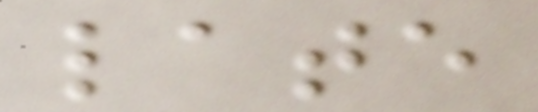late
